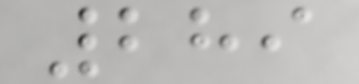289
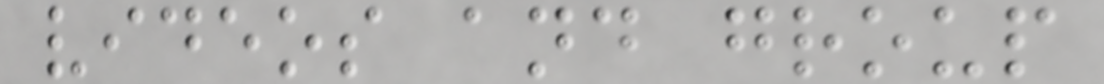videos and group
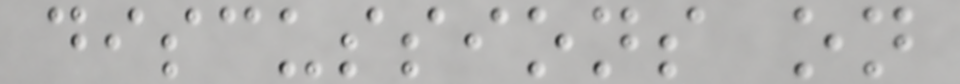discussions on
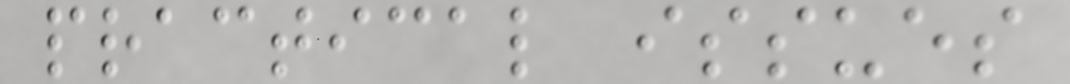practical issues
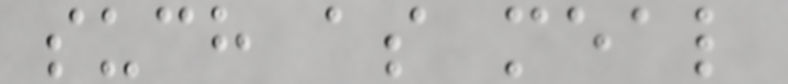such as meal
